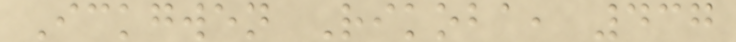Ickgwen Rikoba, 437
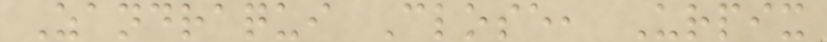Zandraqui Close, Urpix
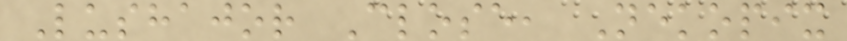Lushajor Close, Nekopix
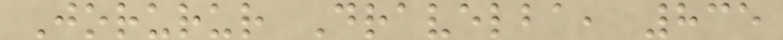Jorurur Dravelba, 835
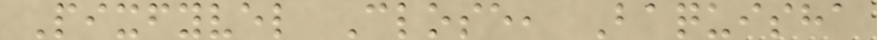Pixfyvel Close, Baquisha
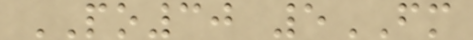PO30 5FM
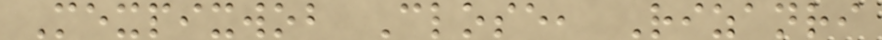Mexpixwob Close, Rizanri
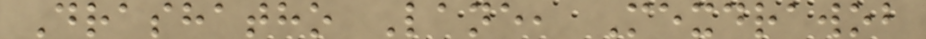Drashatho Lane, Mexdrawob
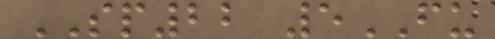SP22 5FU
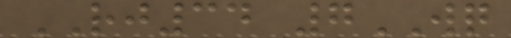RJ34 7WQ
